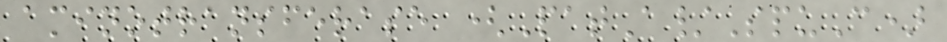aminotransferase (PatA/SpuC)
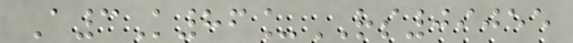A3K86_RS09055
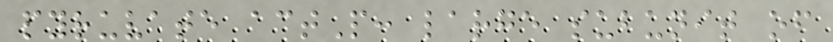pyruvate actP: large subunit of
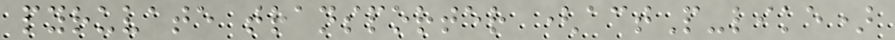pyruvate transporter (actP-like)
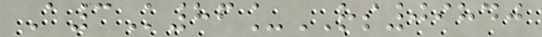A3K86_RS09840
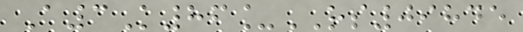A3K86_RS09845
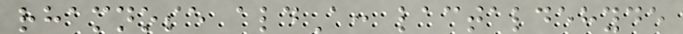rhamnose aldA: lactaldehyde
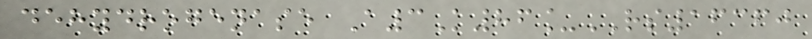dehydrogenase A3K86_RS16360
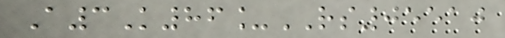A3K86_RS05510
